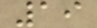19
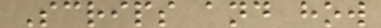Scrips and how
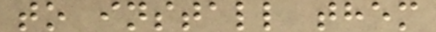to install them
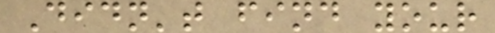Didn't find your
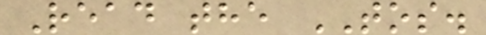Read the TOS.
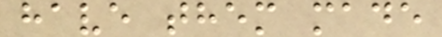have them made
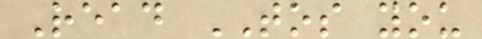Read TOS you
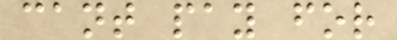cant pay for
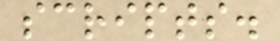scripts.
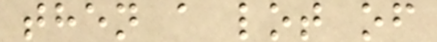then a lot of
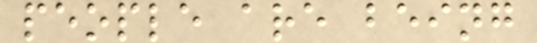people are being
